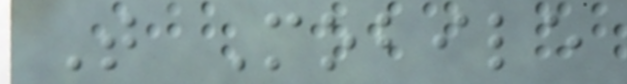T Mobile
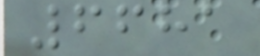6681
